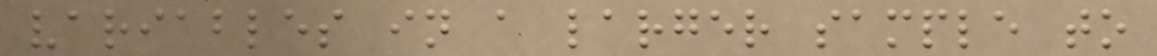variables in a larger sample to
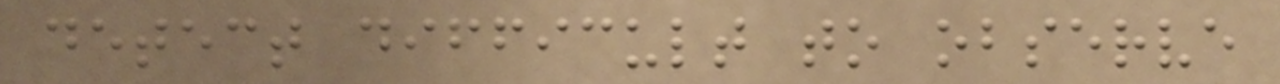detect difficult to observe
